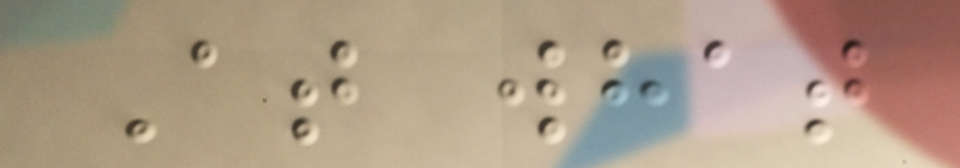At what
